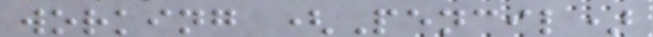working (Pencil)
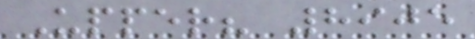Upper? 8905
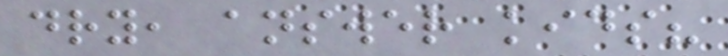dry, answer kids?
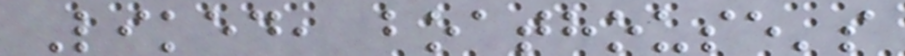Liked, boathouse's
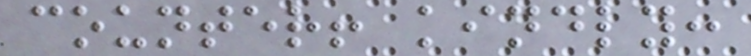counter! kindly:
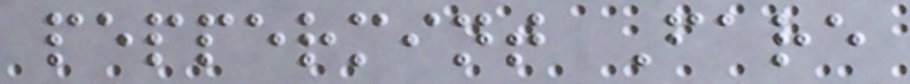peppermint Fare
